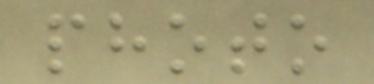photo
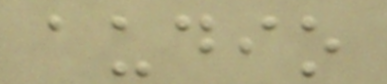audio
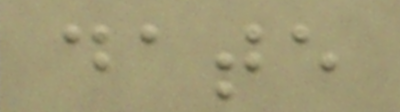date
